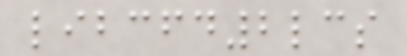libcfd2lcs
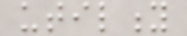utility
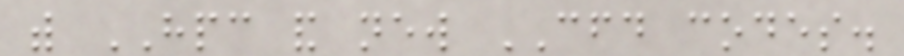with HPC and new CFD codes.
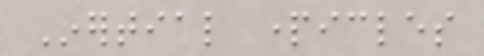Inertial particles
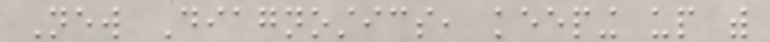New Diagnostics, keeping up with
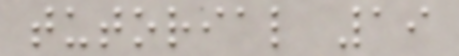tutorial 19
